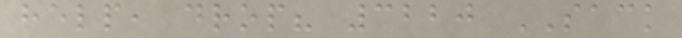help, drop? 3220 SACK
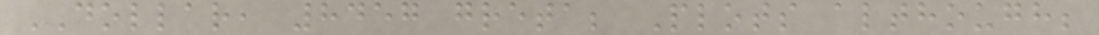DOLLAR, 8457 greta; Plots although;
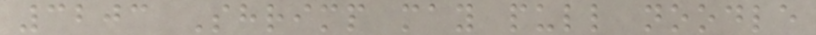3203 Shrimp may pull noodle
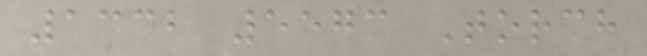1332 5573 Torch
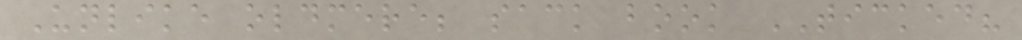Unlike oldmere; sack book TICKED?
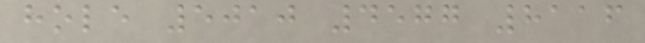hole 5010 4577 8116
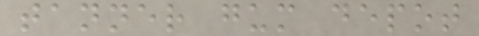tanner gum depot
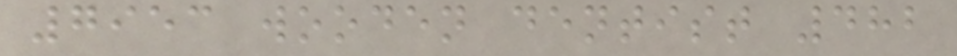7953 wooden dentist 482
